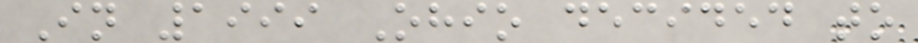In 1999 Ohio decided to
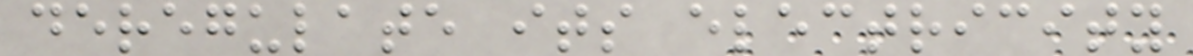deregulate its electricity
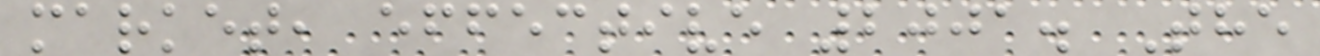market, effective 2001. The
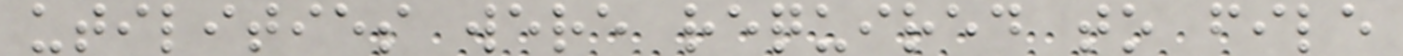utilities were required to file
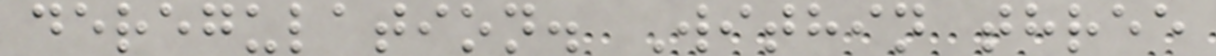deregulation. Within three
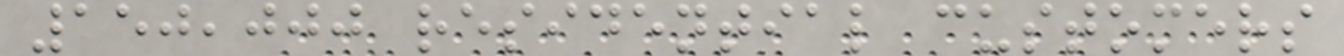150,000 residential customers
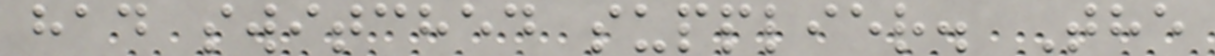had switched supplier. The
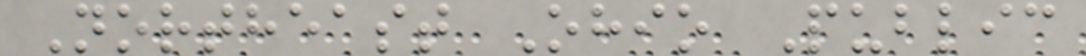Northeast Ohio Public
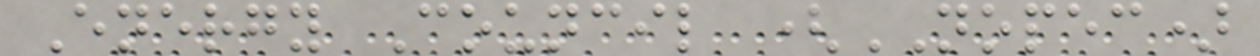Energy Council (NOPEC)
